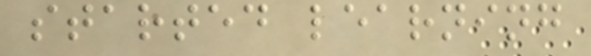started learning
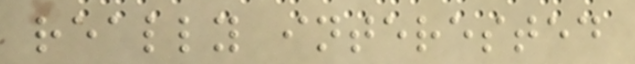really interested
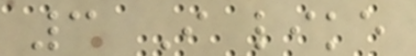3 I like
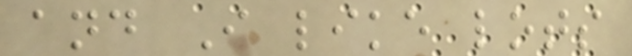and I like lots
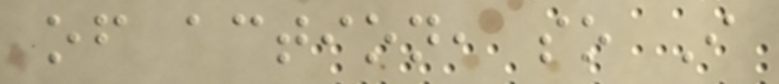of action, so I
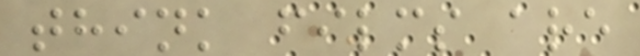think films are
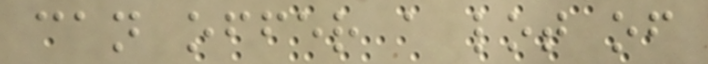can offer a lot of
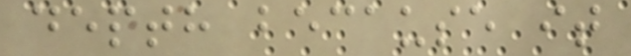depth because it
